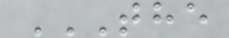THE
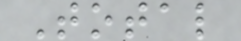Total
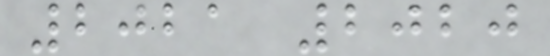2021 2020
